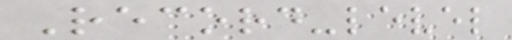Record-level
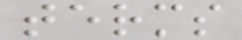terms
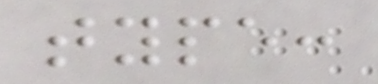type:
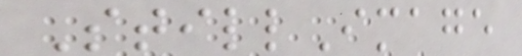StillImage
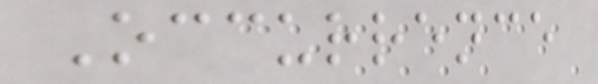Occurrence
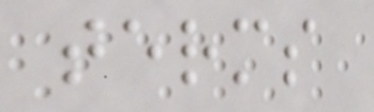terms
